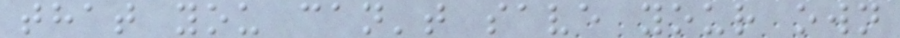that you can't save your own
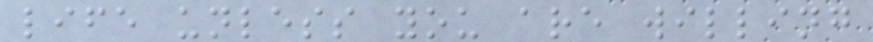life unless you are willing
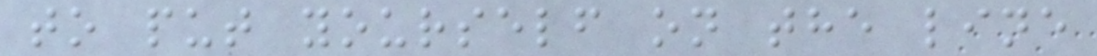to put yourself on the line
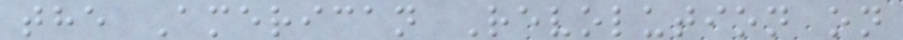the American Revolution on
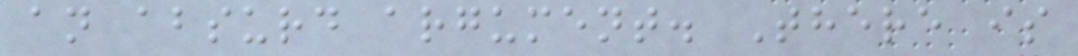an absurd argument. There is
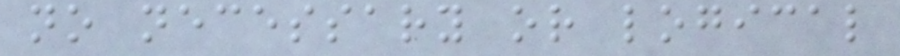no necessary or logical
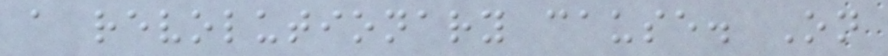a revolutionary cause. On
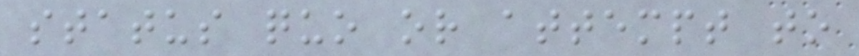status quo or attempt to
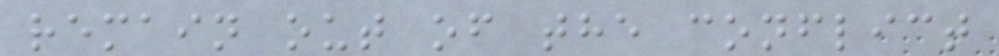remain out of the conflict
